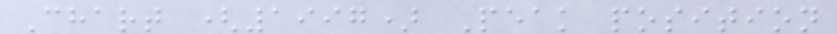Chart (1997) Peak position
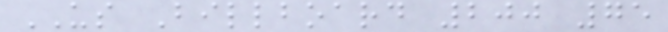US Billboard 200 75
